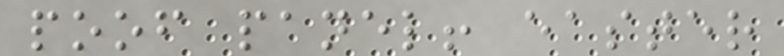poof panel! easter
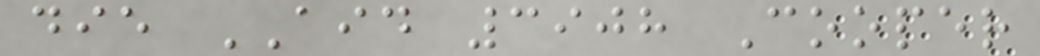die AID 3908 Cooper
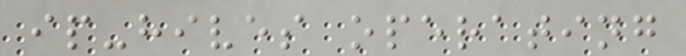ip-hives operating
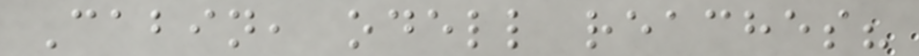Cabin, odell reaches?
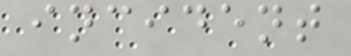incident
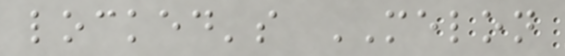locked's MELON
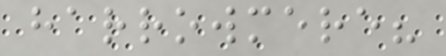harrowmere?
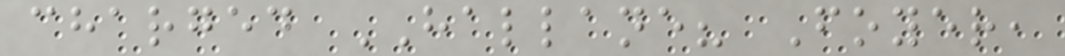charged HALLANE? Foyer,
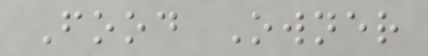Food Owner
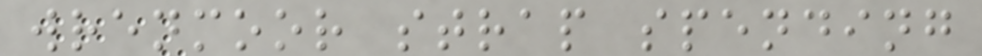wrenmoor strap spending
